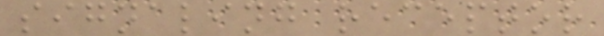signaling receptor
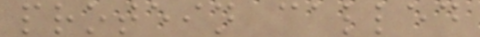protein called
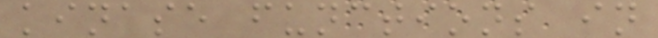kinase functions in
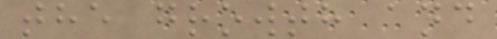the growth and
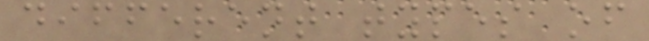different types of
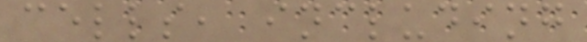cells, including
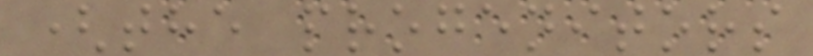(the progenitors
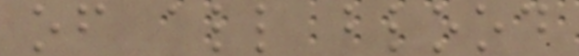of all blood
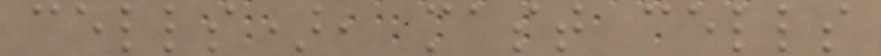cells), mast cells
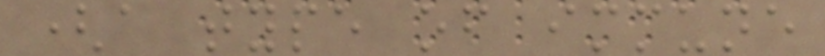(a type of immune
